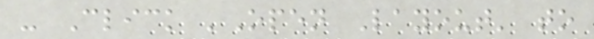- Click 'Open Layout' to
